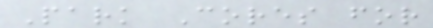Park Cores for
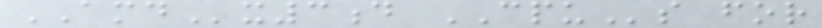AMDx3d CPUs for
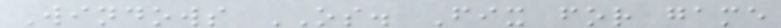Windows OS. Fix for game
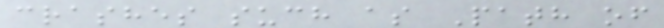crashes such as Path of
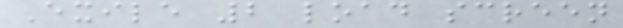Exile 2 load screen
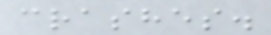crashes.
